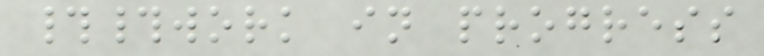##work in progress
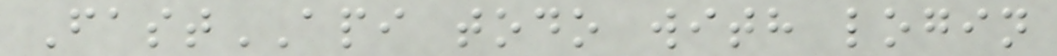FastAPI todo with login
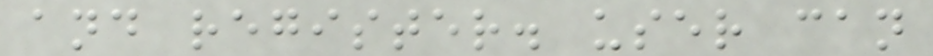and register. user can
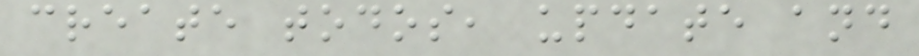create todos, update and
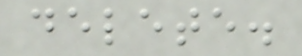delete.
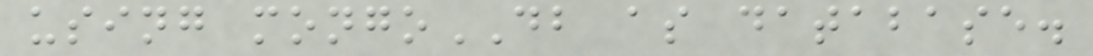using mongoDB as database.
